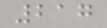217
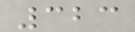323
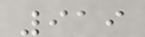919
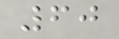60
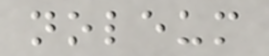noleum
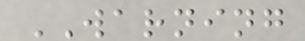WARNING
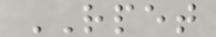RPET
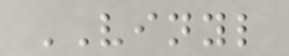VINYL
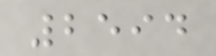2594
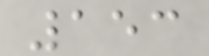153
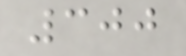300
